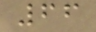66
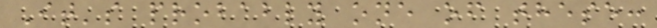It's probably one of these:
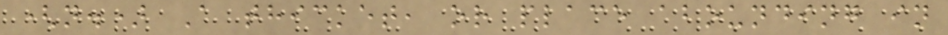(n.) A thicket, or place abounding in
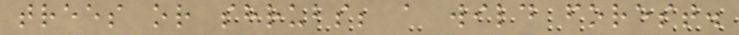trees or shrubs; a wild forest.
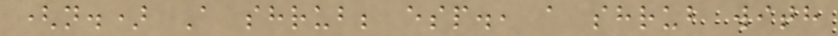(n.) A shrub; esp., a shrub with
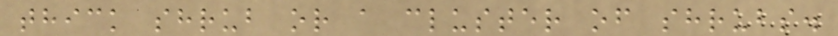thick shrub or a cluster of shrubs.
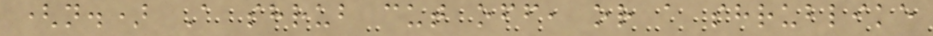(n.) A shrub cut off, or a shrublike
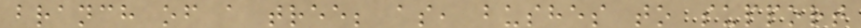branch of a tree; as, bushes to support
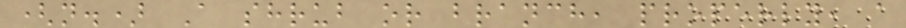(n.) A shrub or branch, properly, a
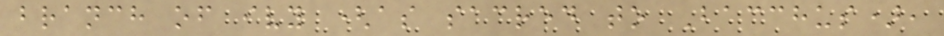branch of ivy (as sacred to Bacchus),
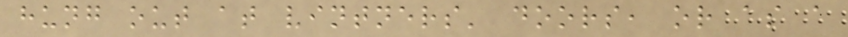hung out at vintners' doors, or as a
